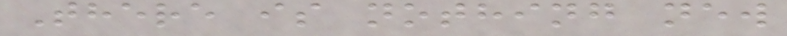There is nothing new
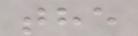the
